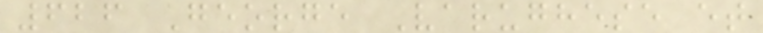626 George Varughese et
